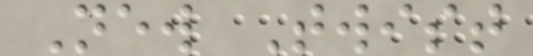New Twist
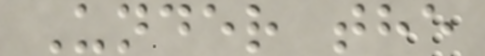Under the
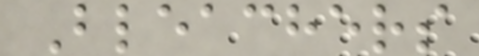Bleachers
